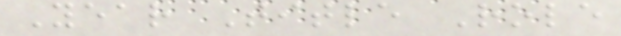Year Title Role
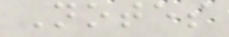Notes
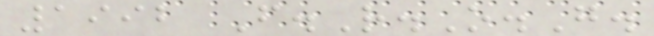1992 F.R.O.G.
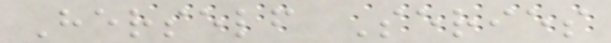Herself Series
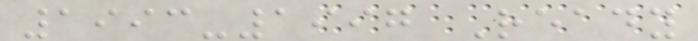1993-1997 Ready
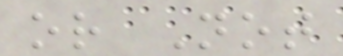or Not
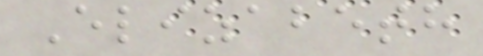Elizabeth
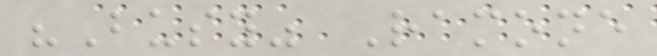"Busy" Ramone
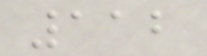112
